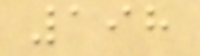198
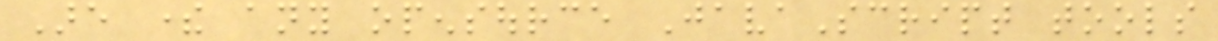Are there any opensource JavaScript tools
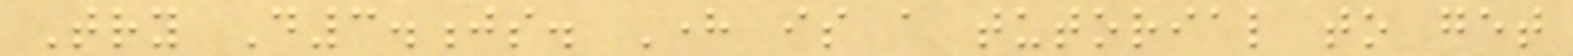Try D3.js. Here is a tutorial to get
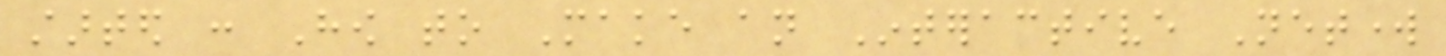started : How to Make an Interactive Network
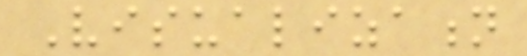Visualization
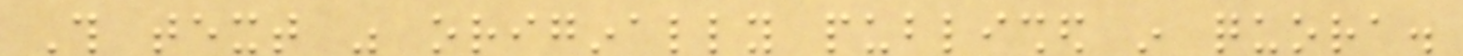This text was originally published in quora.
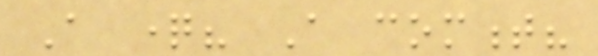A question? A comment?
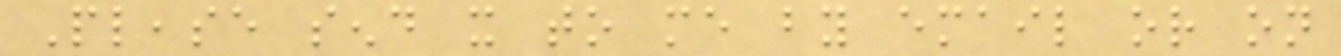Please send it to me by email or on
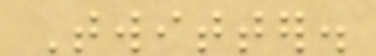Twitter.
